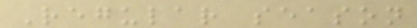Regular season
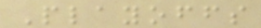Playoffs
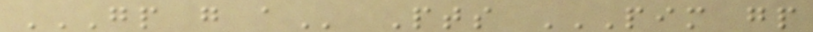GP G A Pts PIM GP
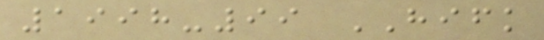1998-99 HIFK
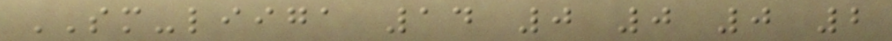SM-liiga 14 0 0 0 2
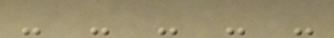- - - - -
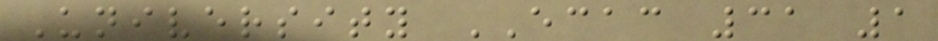University ECAC 31 1
